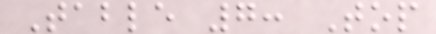Table 7: Top
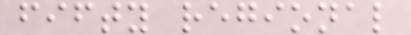fifty regional
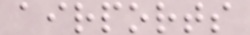airports
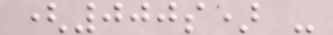(000s) -
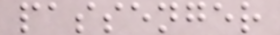passenger
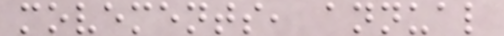movements, annual
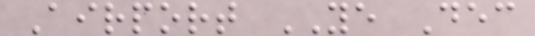Airport YE Dec
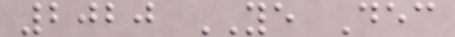2020 YE Dec
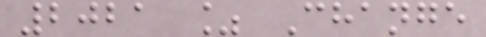2021 % Change
